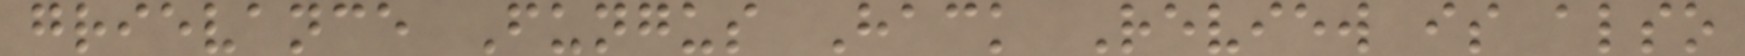grievance Fungus Hack Review is also
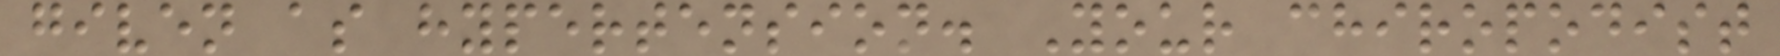given as hypertension. Your chiropodist
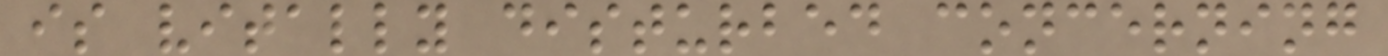is vitally disturbed concerning
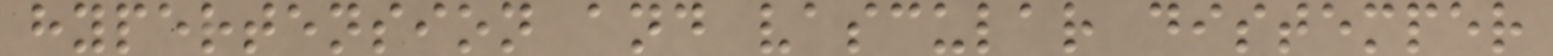hypertension and vascular distemper
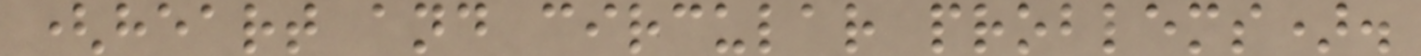(heart and circular problems).
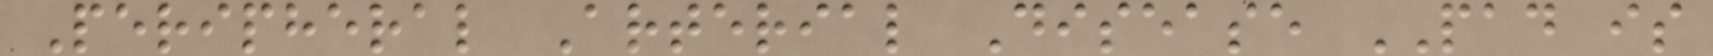Peripheral Arterial Disease PAD is
